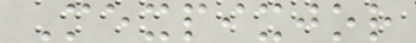Mexpixjor
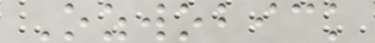Ozwobick
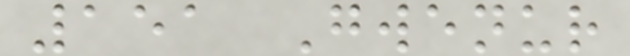151 Gwenur
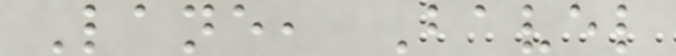Lane, Bavel
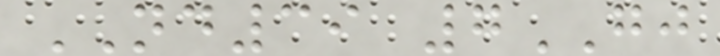ND39 7GJ
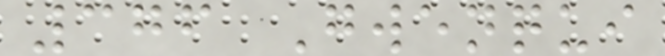376 Gwenqui
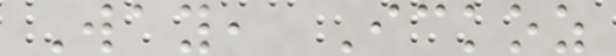Way, Ickoz
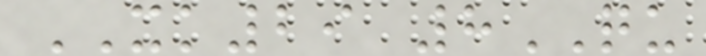XK29 8QU
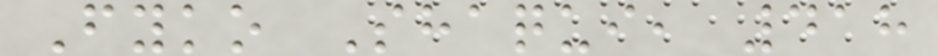Fyko Shaqui, 418
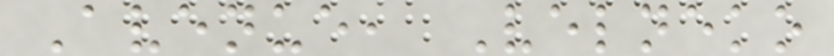Avenue, Velneko
